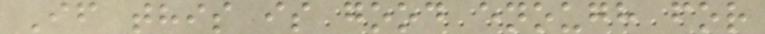If this is good enough for
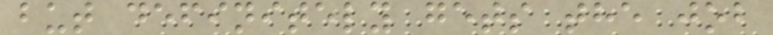but definitely gets the job
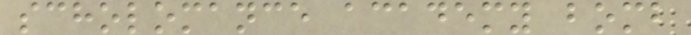scholomance academy bomb
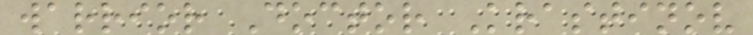warrior Doctor Krastinov
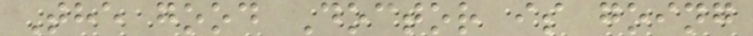The good Doctor is going
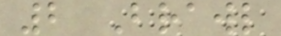2 Brawl
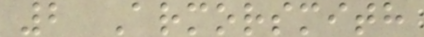2 Armorsmith
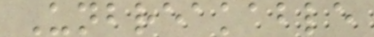Unbreakable
